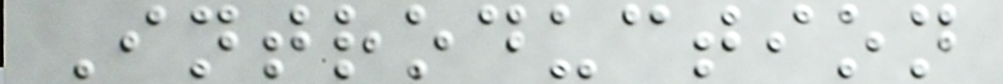Introduction
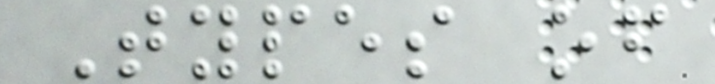Types of
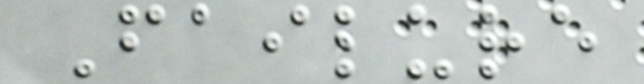Failure
